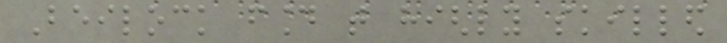Beilock found that highly skilled
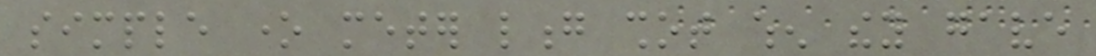simple one meter long shot when they gave
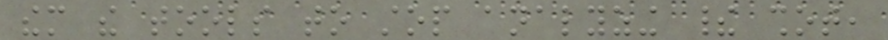them the tools to stop analyzing their shot,
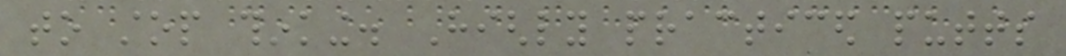to stop thinking. Highly practiced putts
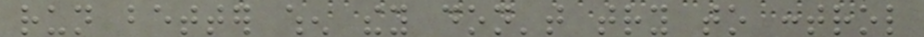run better when they don't try to control
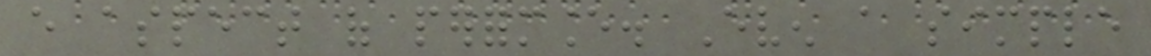every aspect of performance. Even a simple
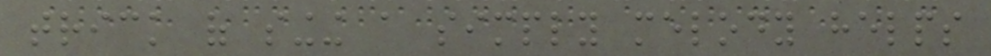trick of singing a simply melody helps
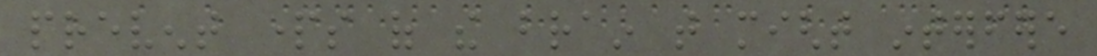prevent parts of the brain that might interfere
